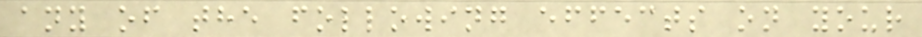any of the following effects on your
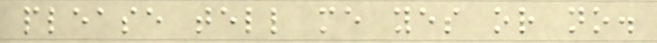please tell me yes or no.
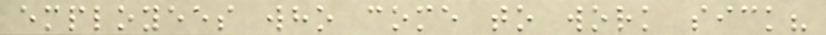employees who come to work sick?
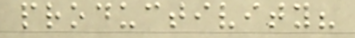productivity?
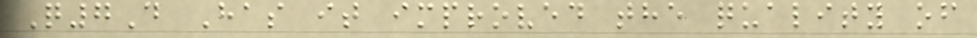Q7D Has it improved the quality of
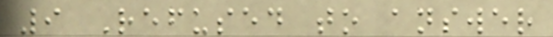9 Refused to answer
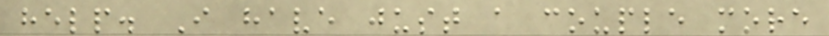help. I have just a couple more
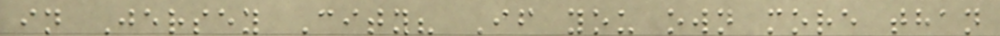in Jersey City? If you own more than
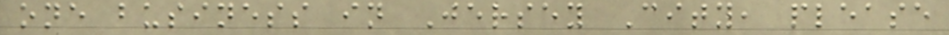one business in Jersey City, please
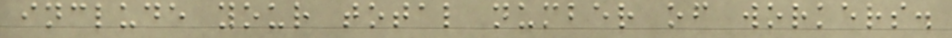include your total number of workers.
